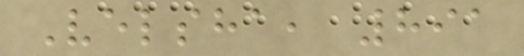Velsha, 891
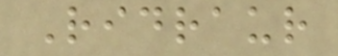Ridraur
